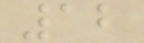12
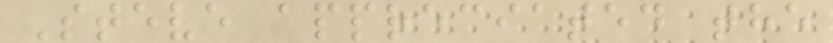Steve appreciated the
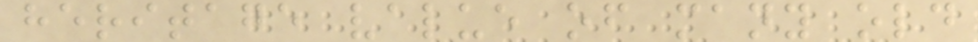heritage value of many old
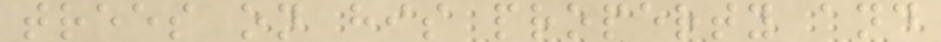trees on his property and
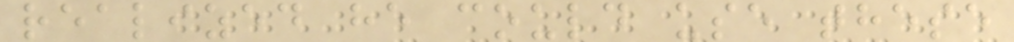realized he could use these
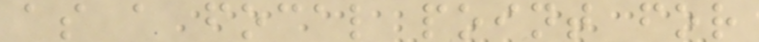as a focal point for
